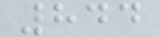844
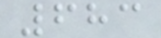683
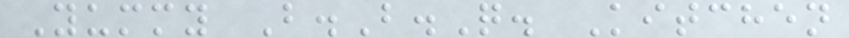Yummy B.B.Q. Kitchen
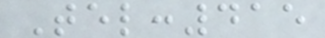Tel:415
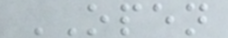OPEN
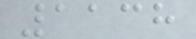1138
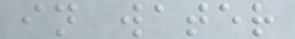in water
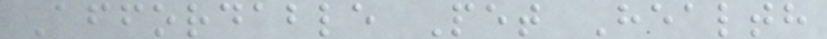Affordable Pet Health
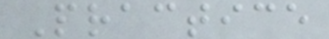Practice
